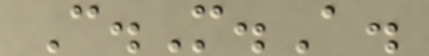C.M.A.
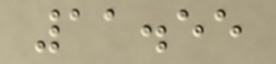11.55
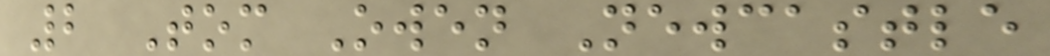2 Tom Owen Newcastle
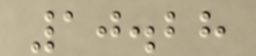10.28
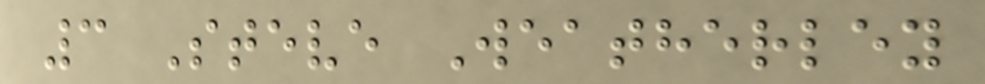3 Steve Weatherley
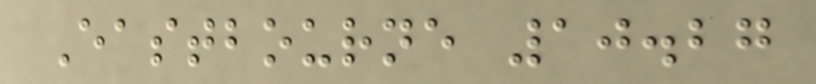Eastbourne 10.27
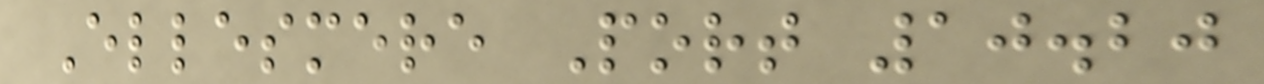Ellesmere Port 10.20
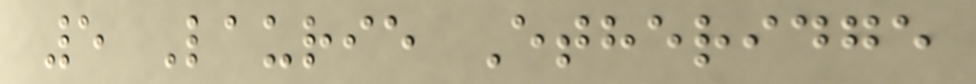5 Laurie Etheridge
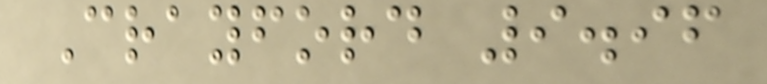Crayford 9.96
